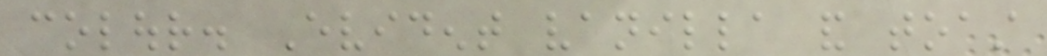colour. Evident vanilla and toast
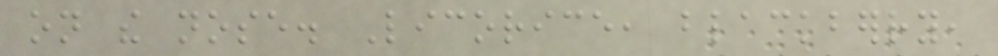on the nose. Licorice, blackberry,
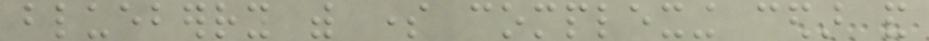blueberry with some complexing cedar and
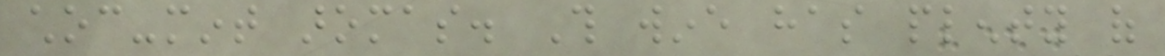choc-mint aromas. This wine has plenty of
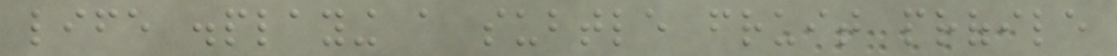life displaying a subtle fruit profile
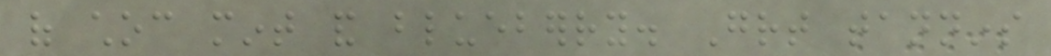of choc mint and blueberry. Great tannins
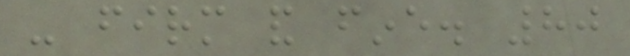- firm and fine. 80
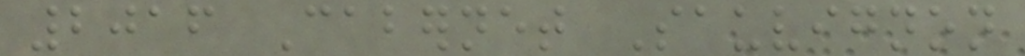2016 Cabernet Sauvignon
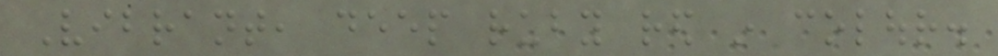Vibrant, deep ruby red in colour.
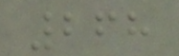268
